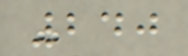240
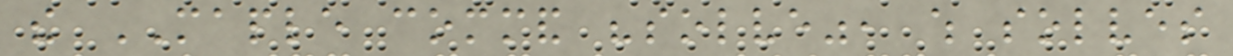the MAPLE command "solve", which solves
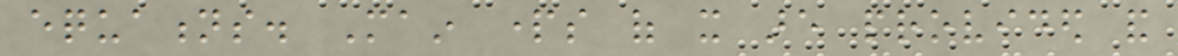equations. Main parts of it are provided and
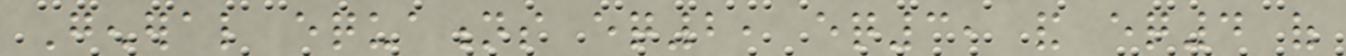General equations eq2, eq3, and eq4 of
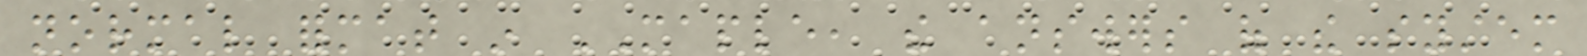normal format in MAPLE, the answers of the system
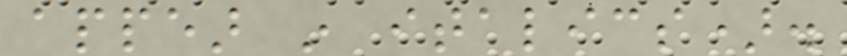appear in italics).
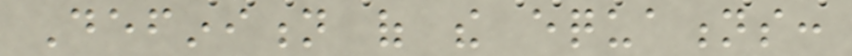Definition of the equations:
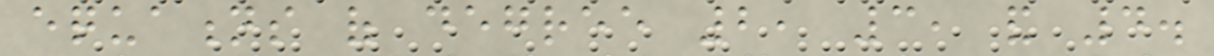equations of degree 2, 3, and 4.
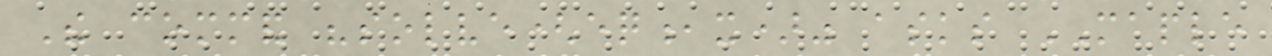The command "solve(eq,x)" asks MAPLE
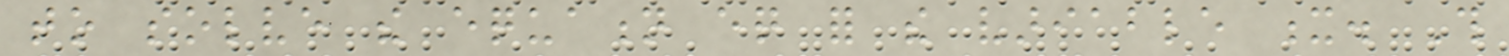to solve the equation eq for the variable x. This
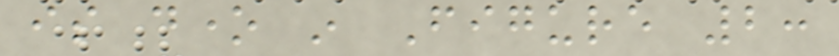is done in Figure 2:
